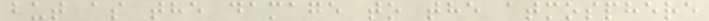but as the damage to the atmosphere
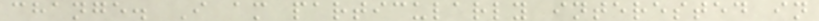change. I am particularly interested in
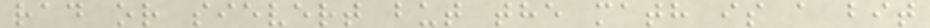rad or sievert but the math is a bit
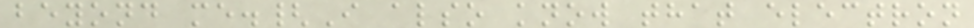beyond me.{I also know that electron
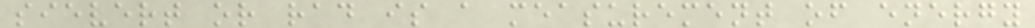sievert or rad is a measurement of energy
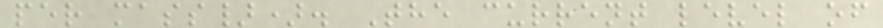per mass}). The current level of
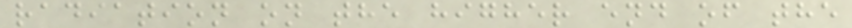radiation on the higher end of the
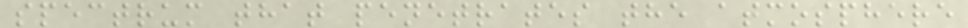spectrum that penetrates the atmosphere
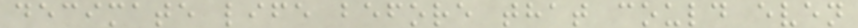decimate life before that could even
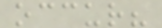occur?
